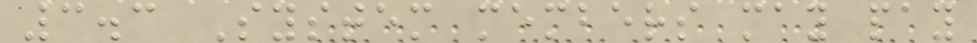3.3 System members may pay
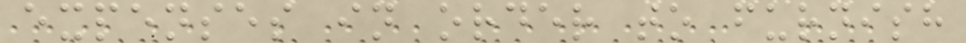expenses in order to furnish
